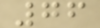76
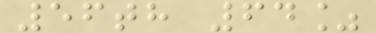56th 64%
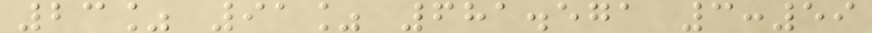23% 91% 681.571 3:59
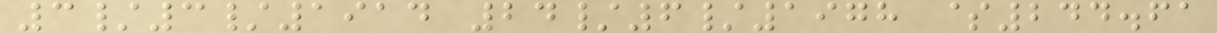3/3/1914 24/6/1978 $244.61
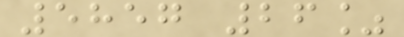5857 26%
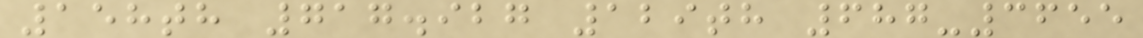158th 717.927 129th 687-3655
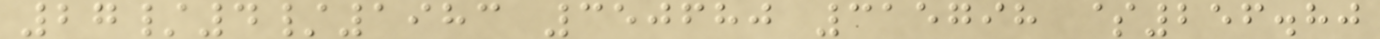27/4/1983 350680 315798 $256.80
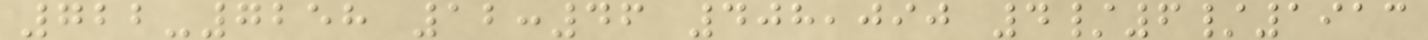722-7258 12:46 408,090 4/6/1913
